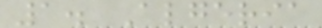1. Algeria
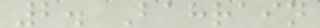2. Bahrain
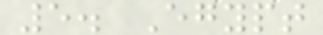5. Egypt
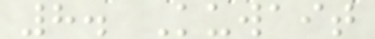8. Kuwait
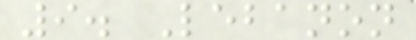9. Lebanon
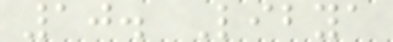10. Libya
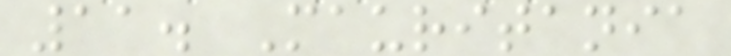11. Mauritania
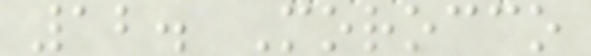12. Morocco
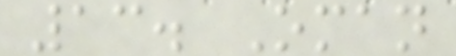13. Oman
